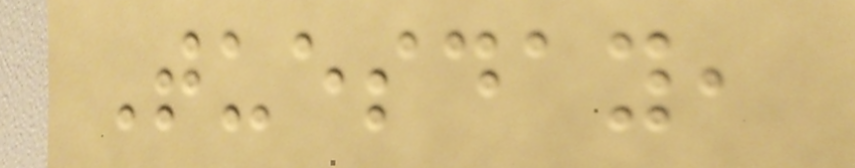Tuesday,
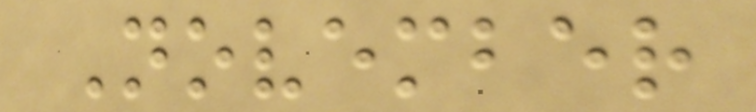November
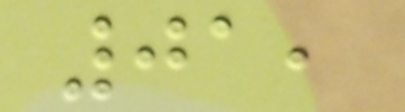01,
